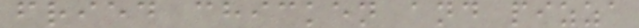fried chicken and pizza
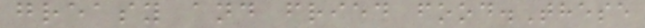greasy and fried food.These
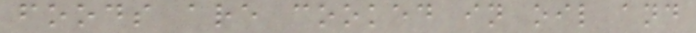foods are cooked in oil and
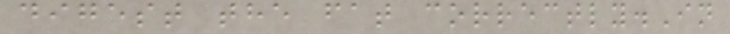digest the fat correctly.In
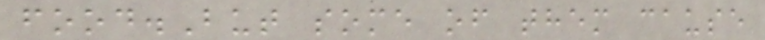food.But some of them cause
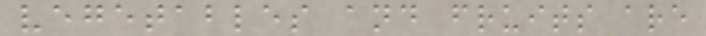vegetables and fruits are
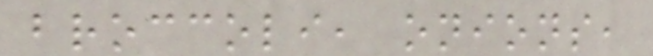broccoli, onions,
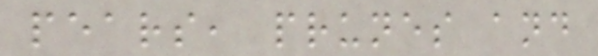pears, prunes and
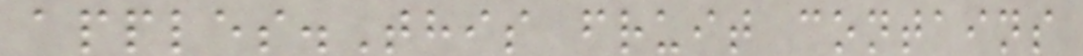apples.This fruit contains
